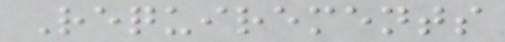Requirements
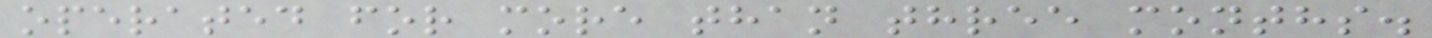operated for more than three months.
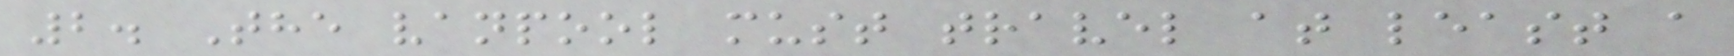2. The vanpool must travel at least a
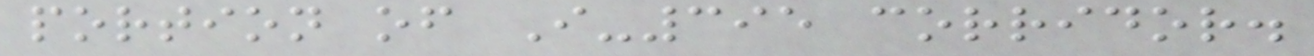portion of I-395 corridor.
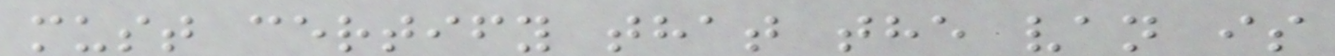must certify that the van is
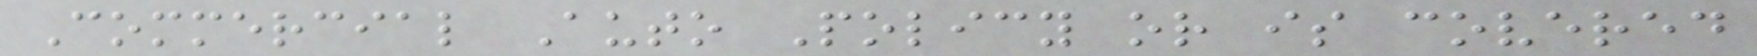Commercial Auto Policy or is covered
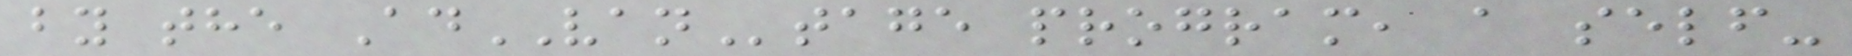by the AdVANtage program, a self-
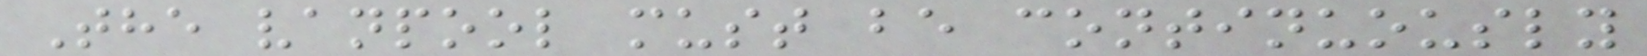The vanpool must be continuously
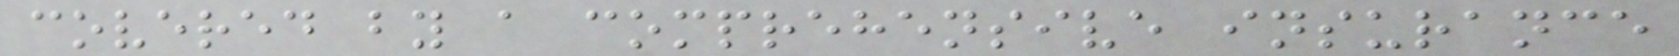covered by a comprehensive insurance
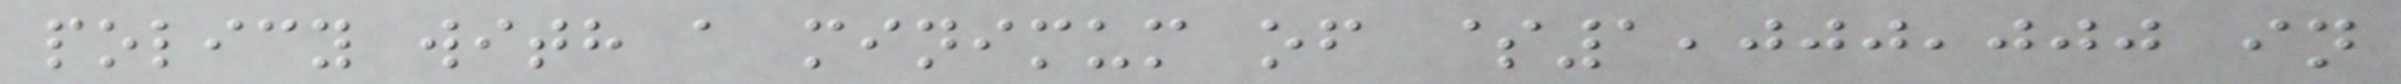policy with a minimum of $1,000,000 in
